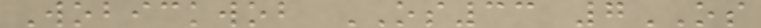Wobickwob OS33 7OS
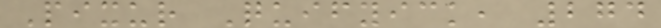Pixur Quifyick, 274
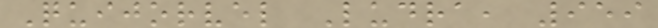Quijorvel Ludra, 959
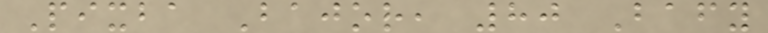Pixba Bajor, 80 Bafy
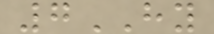7HY
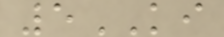5KI
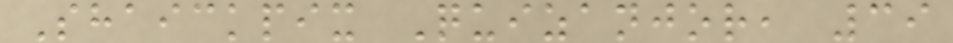Shaickpix Quizanjor, 39
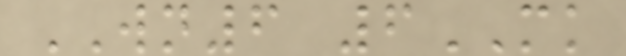WN6 6MK
